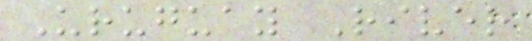Uruguay River
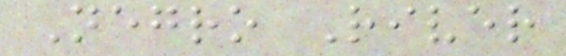Negro River
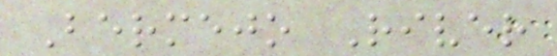Bermejo River
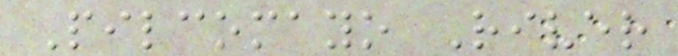Pilcomayo River
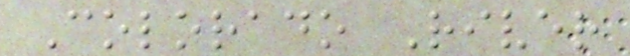Colorado River
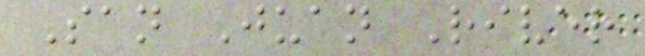San Juan River
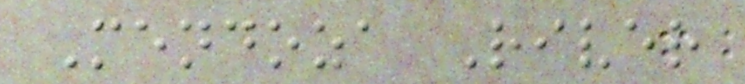Mendoza River
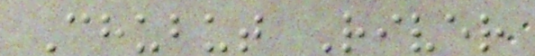Chubut River
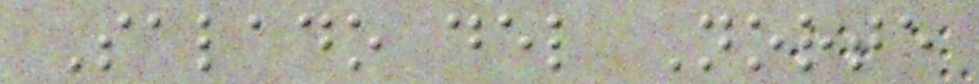Salado del Norte
